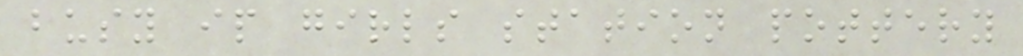busy ip girls station pottery
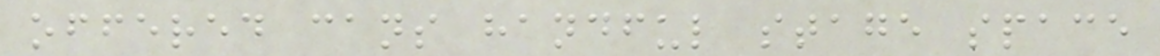offered cans handful stage space
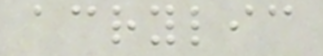acrylic
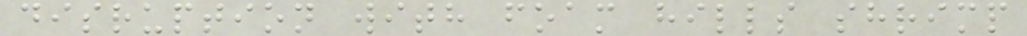disruption with foam hills shrimp
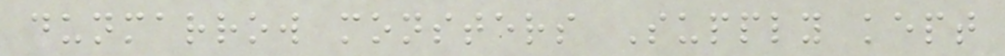dunmarrow monsters Supply kept
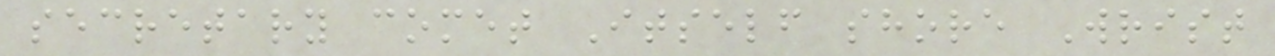secretary comet Itself shore Wrist
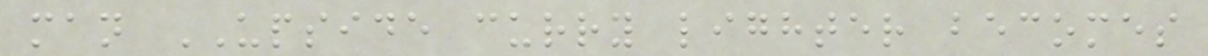man UPSIDE curry lighter becomes
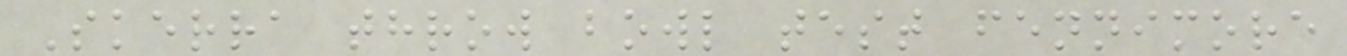Skerra throw bowl test fennimore
